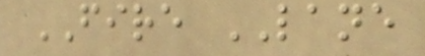FIRE LANE
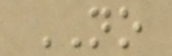NO
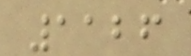1126
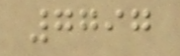7797
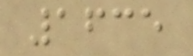1635
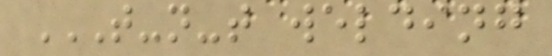T-N-T WELDING
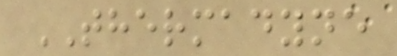THERMADYNE
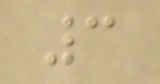3
